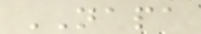NAPA
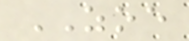ZOE
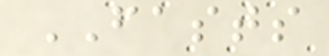FASTS
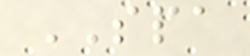SPA
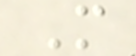M
